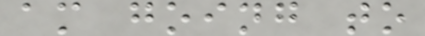am going to
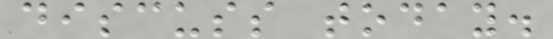discuss today.
